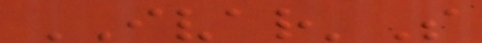IVAR'S
